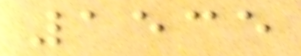1535
